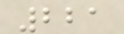221
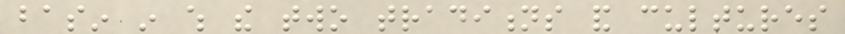basin in which the two traditions and cultures
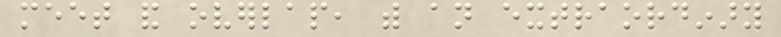meet and overlap, with an extraordinary
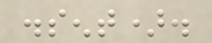dissent).
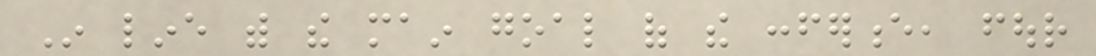In line with the main goal of the conference, four
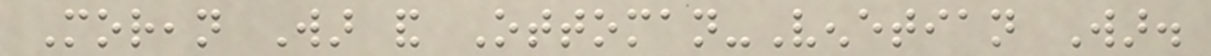Morean War and Ottoman-Venetian War.
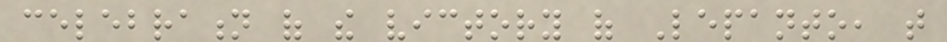celebration of the victory of Lepanto, that
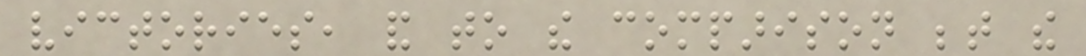victories, and to the comparison between the
